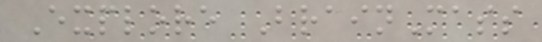Explore BrainMass
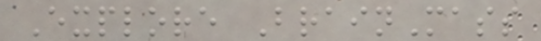Explore BrainMass
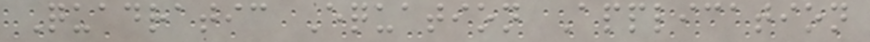Quadratic Equation Application
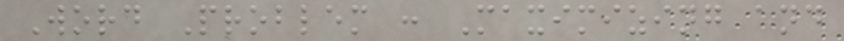Word Problem : Maximizing and
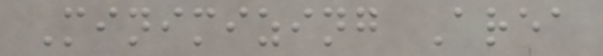Minimizing Area
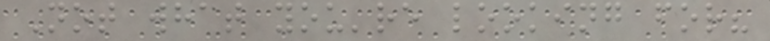Not what you're looking for?
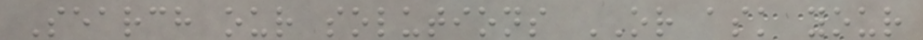Search our solutions OR ask your
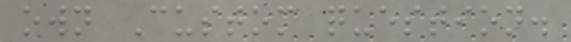own Custom question.
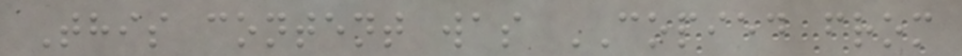This content was COPIED from
